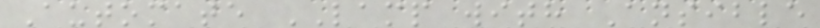Automate LAMP with Ansible
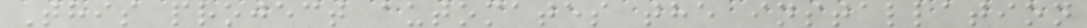This project automates the installation
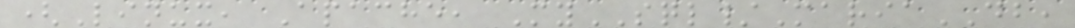(Linux, Apache, MySQL/MariaDB,
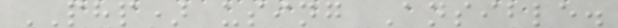PHP) using Ansible.
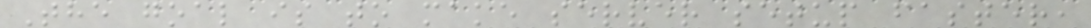The goal is to make server setup faster,
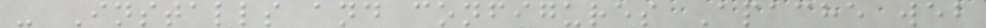- Installs and configures Apache web
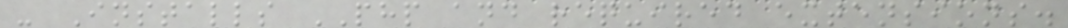- Installs PHP and required extensions.
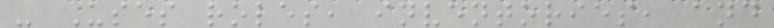- Uses roles, inventories, and
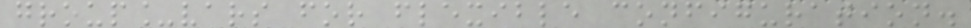group_vars for flexible configuration.
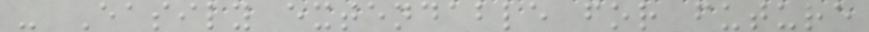- Easily extendable for future
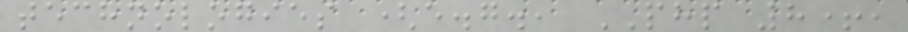technologies (e.g., PHP 8+,
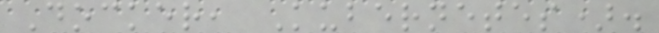Docker, Kubernetes).
